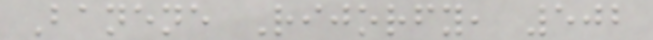Banene Rijorfy, 502
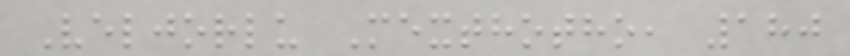Veljorlu Mexthotho, 180
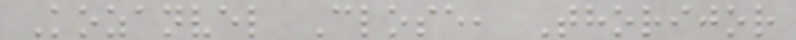Kozanvel Close, Thorijor
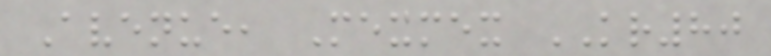Avenue, Mexmex KR80
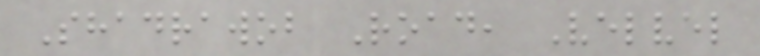Shadrawob Road, Velvel
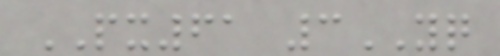PX61 3YQ
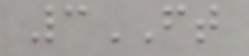3FT
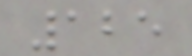125
